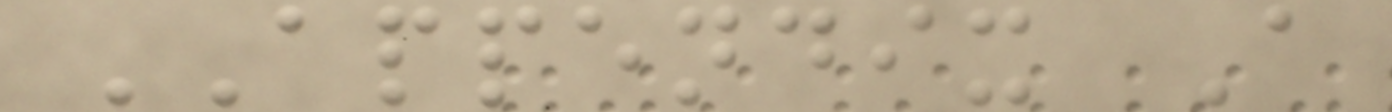APPENDIX A
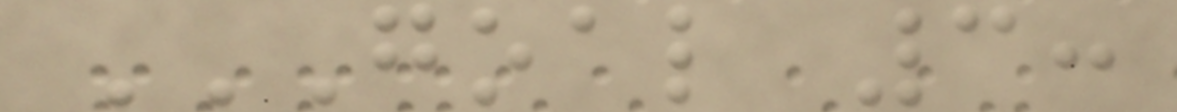GOAL 3:
